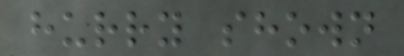hurry shown
